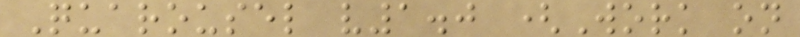Quarousel v1.0 (Work on
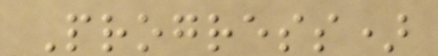Progress)
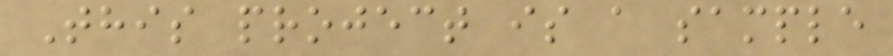This project is a sample
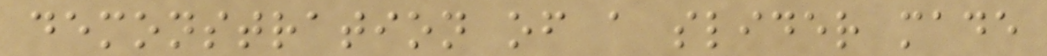demonstration of a slider made
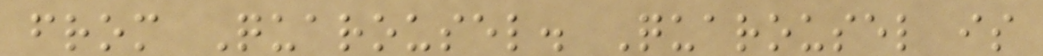from Quarousel. Quarousel is
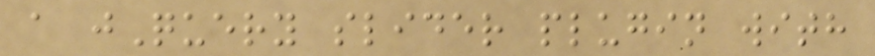a jQuery slider plugin with
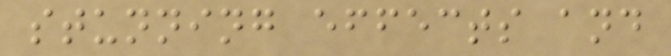stunning effects and
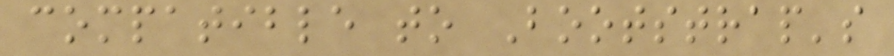compatible to Bootstrap's
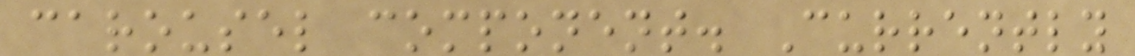carousel component. Currently
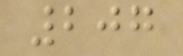207
